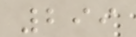299
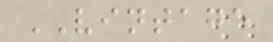VINTAGE
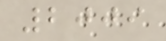2009
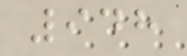948
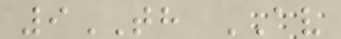9TH AV
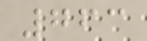763
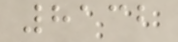8132
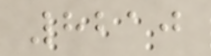8210
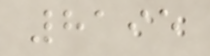8195
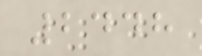2448
